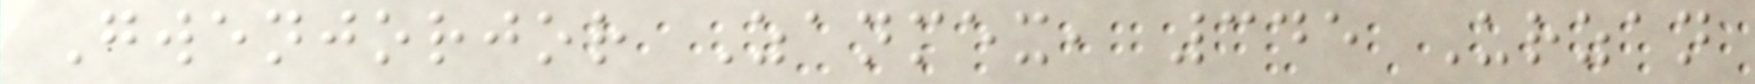Gwenjorjor Zanmex, 345 Urzan
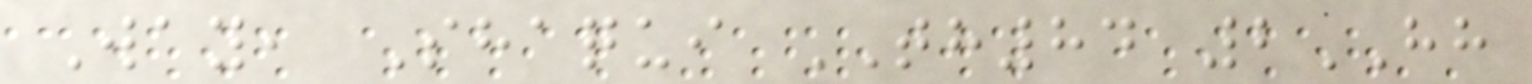Way, Shaqui TH84 2HH
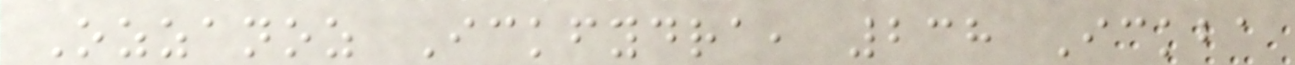Ozzanoz Ickfydra, 238 Ickba
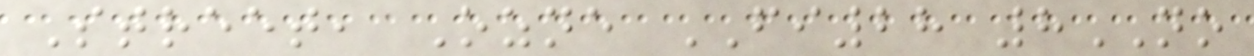Street, Ozne FI28 8NO
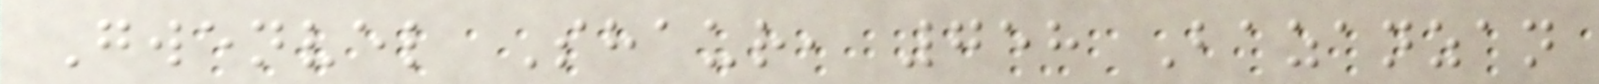Gwenvel Shaur, 758 Bazanzan
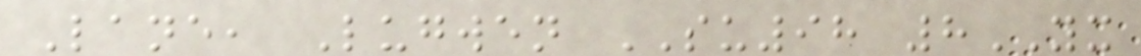Lane, Lugwen SU98 8YX
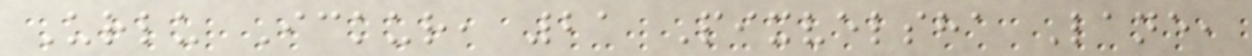Urlu Ickur, 21 Pixvelsha Lane,
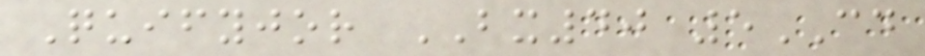Quifyjor BX40 5CD
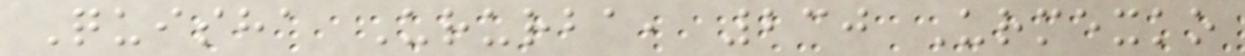Quisha Ururba, 230 Urmexko
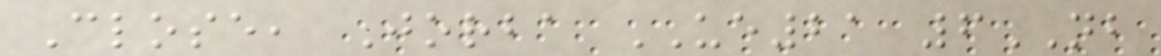Close, Jorba UE21 6NB
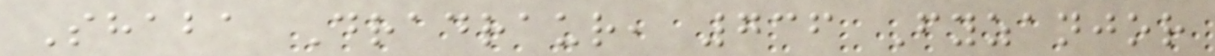Shaba Dradraur, 736 Fyzanjor
